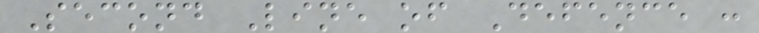Second Line of Defence :
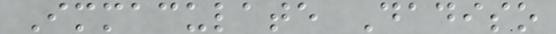Immaculate Dadiso
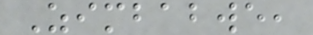Zimbabwe,
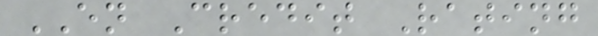EN Credit Rating
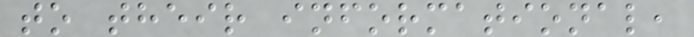to their informational,
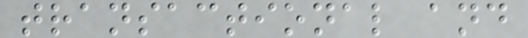transactional and
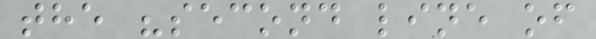the "second line of
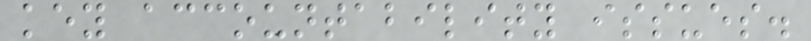key accountability issues.
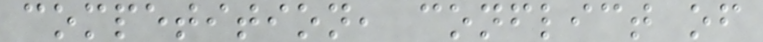competition, conflict of
